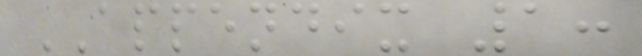APPENDIX 1:
